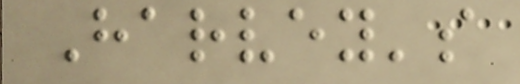Harvey's
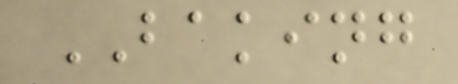BAKING
